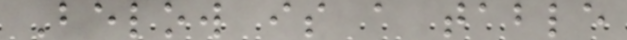Below is a table
